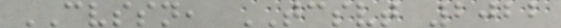CVSSN, TCSVT 2022
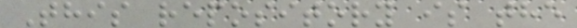This repository is the
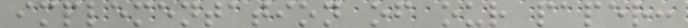implementation of our paper:
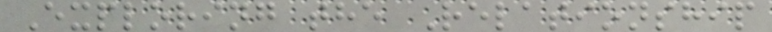Exploring the Relationship
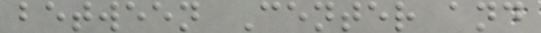between Center and
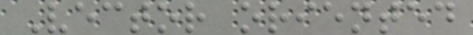Vector oriented
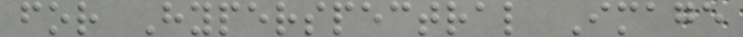for Hyperspectral Image
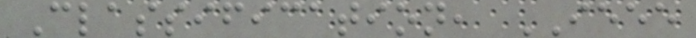Classification, IEEE
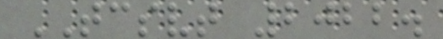TCSVT 2022.
